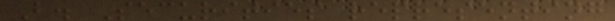B. Securities representing
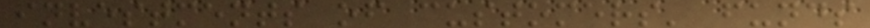investments of customers' funds
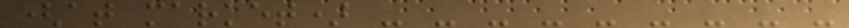(at market) - - - - - - - - -
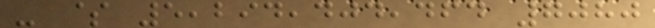- $ 5,294,404,464 7080
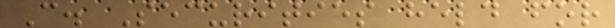C. Securities held for
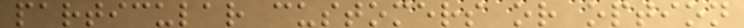particular customers or option
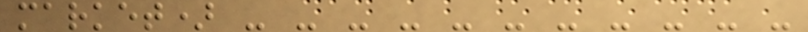market) - - - - - - - - - - -
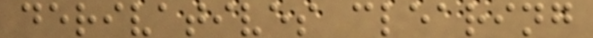derivatives clearing
